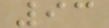93
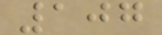107
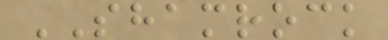SHAMROCK
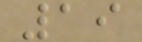19
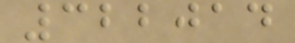322014
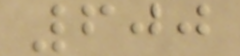600
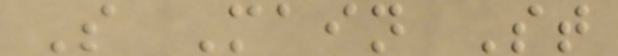S Main St
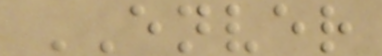ENVER
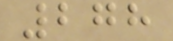278
